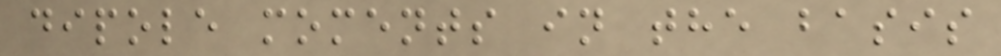dipole moments in the basis
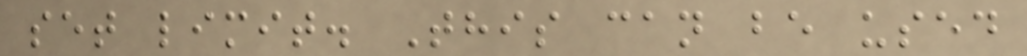set limit. This can be used
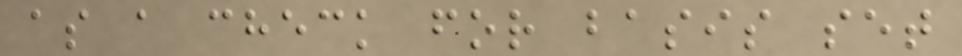as a check for basis set
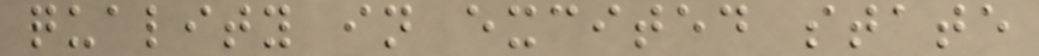quality in excited state
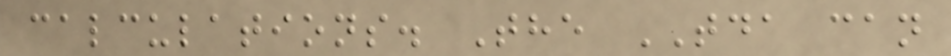calculations. The TDA can
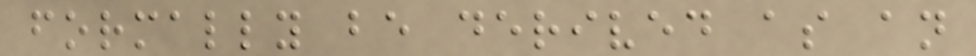formally be derived as an
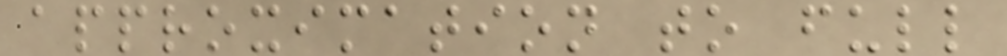approximation to full
